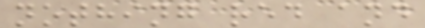nothing red and
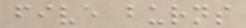five burns
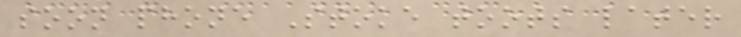soon phone Stoke toots later
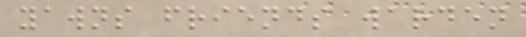yawns friends warden
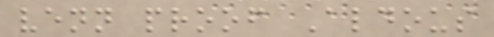venn proof Aldous
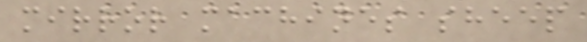mirror machines sheep
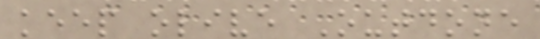keep olive Outdone
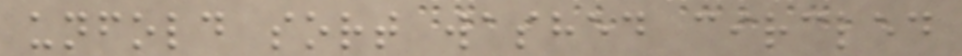unfold sort washed circled
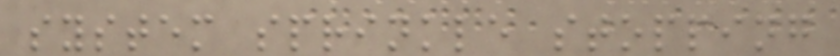system sprinkle stopping
